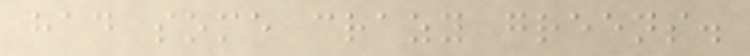had some crazy greens.
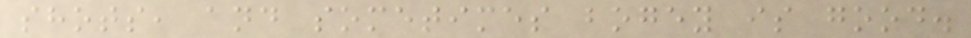shots, and sometimes bogey is good.
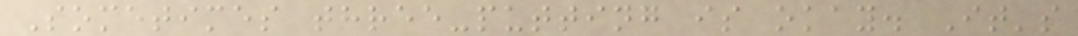Sometimes three-putting is okay. It's
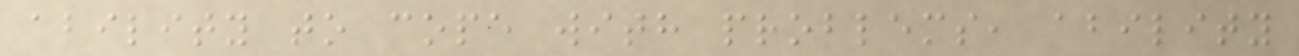ability to cope with problems, ability
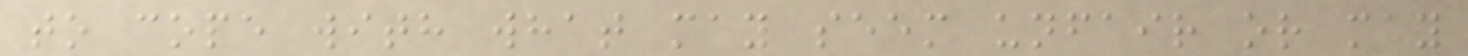to cope with what may seem unfair or may
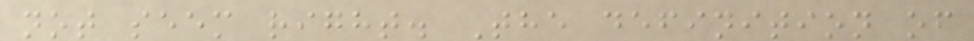not seem right. The definition of
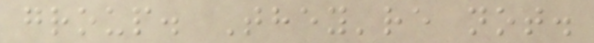group. They're not.
